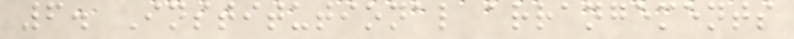6. Institutional arrangements
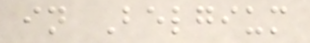in Belgium
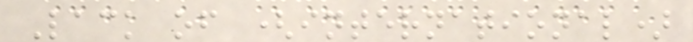Lack of (international)
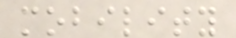mobility
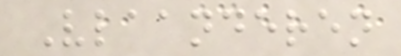Vlaanderen
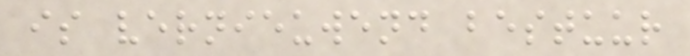is vernieuwend bestuur
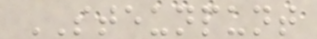STEUNPUNT
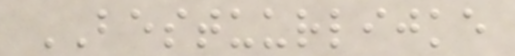BESTUURLIJKE
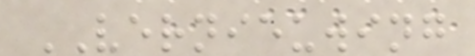VERNIEUWING
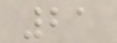21
